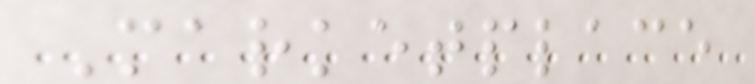Marketplace
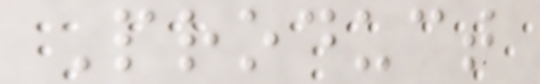Product
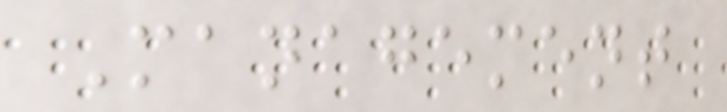Management
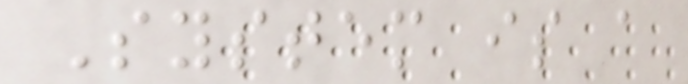System is a
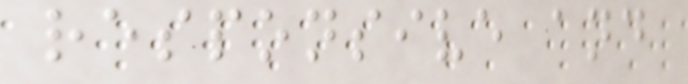responsive and
